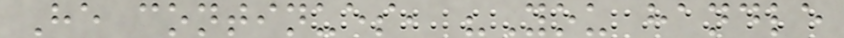He continues, "You handle
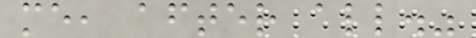me, after all."
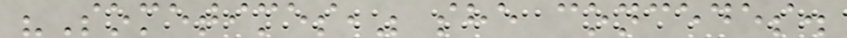"Sometimes," she concedes.
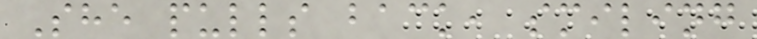She pulls back, smiling
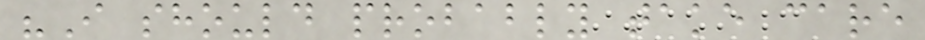"I should probably take care
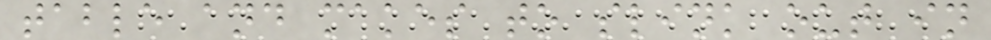table and makes to slink out in
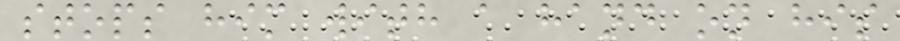stops him with a hand on his
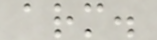arm.
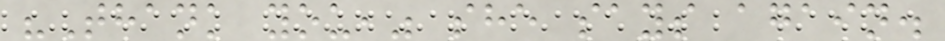"Thank you," she says again.
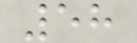58
